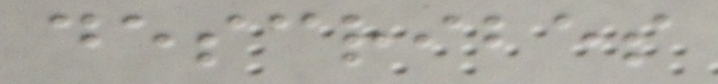describes
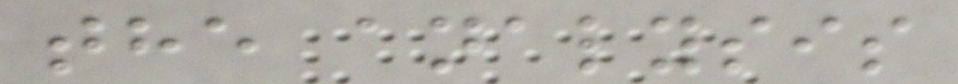the analysis
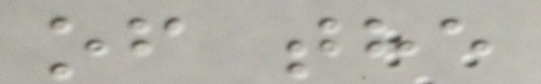of the
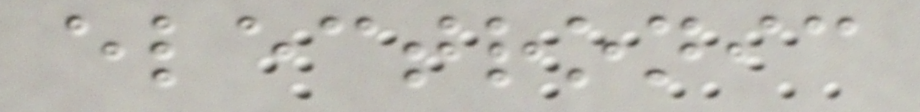electronic
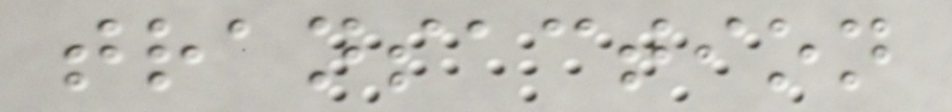transaction
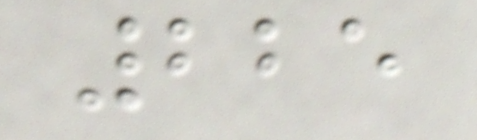225
